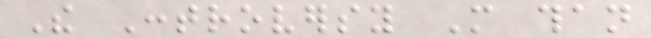The Controversy More than
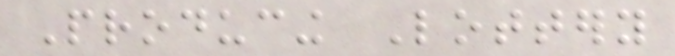Producing Lottery
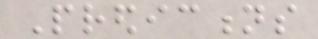Predictions
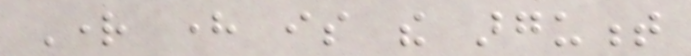Right here is the argument
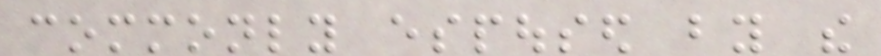commonly espoused by the
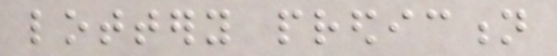lottery prediction
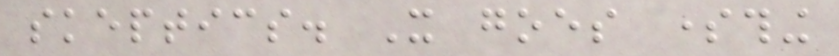skeptics. It goes something
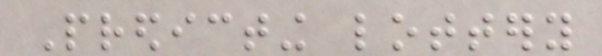Predicting lottery
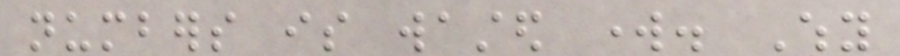numbers is wasted work. Why
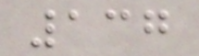137
